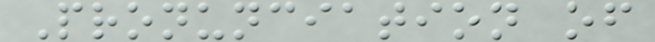Pronunciation of
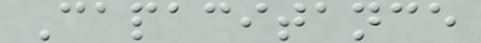Capacitance
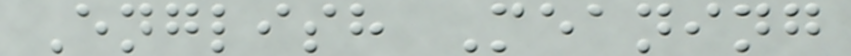English Meaning
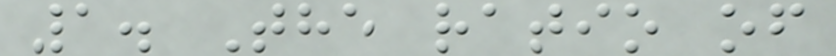1. The ratio of
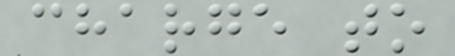charge to
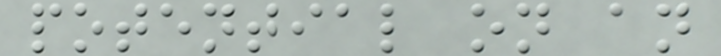potential on an
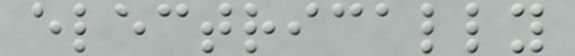electrically
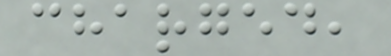charged,
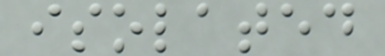isolated
